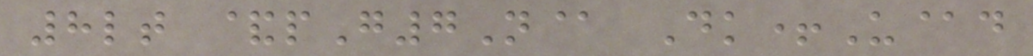8lt &pG7N@ Dk+U@d
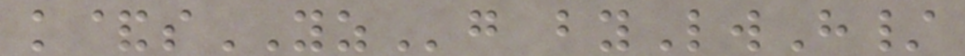k&sYZg byLwH/
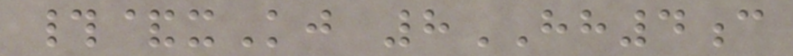#&xKj 8HH4c
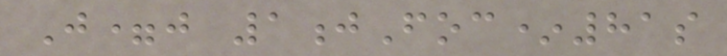J=j 1jFoc*81s
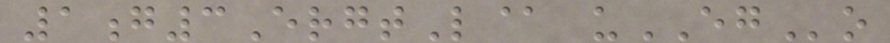1g3ErgtL@ uEGo
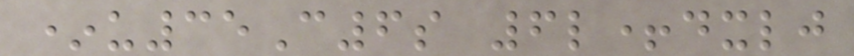*u35C6s 6l+dxlj
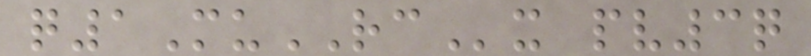q1MuRCx pv3q
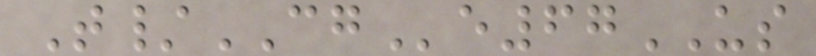T/CGe67US
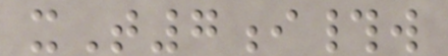xT7i#w
